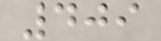409
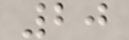20
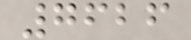7626
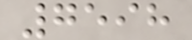7598
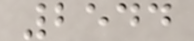2544
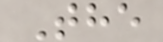The
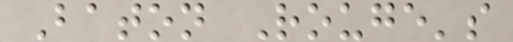Baton Rouge's
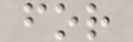for
